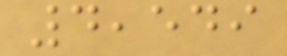4,549
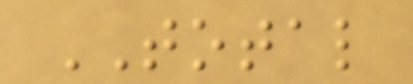TOTAL
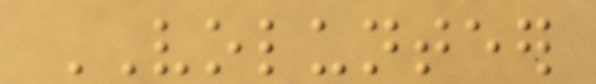VOLUNTEER
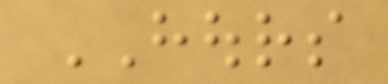HOURS
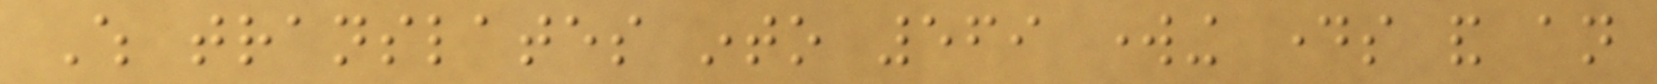Which translates into 569 working days and an
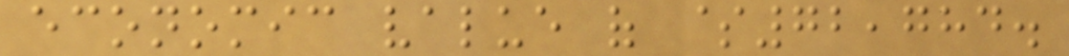economic value of $72,784.
